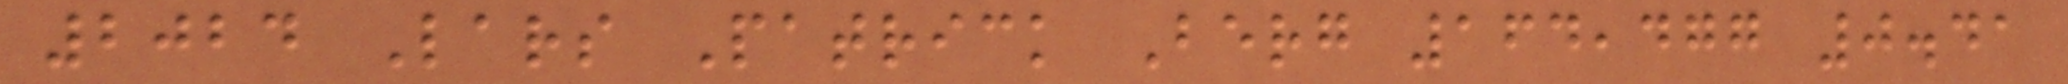2024 Lars Patrick Berg 164,477 0.41
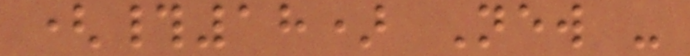(#18) New -
